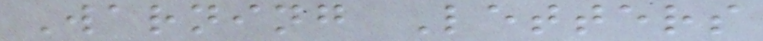Warning Letters
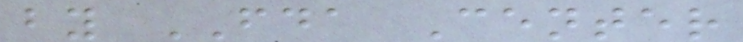by FDA Center
